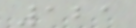121
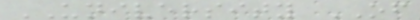UNIVERSITY OF
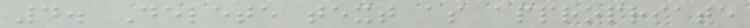4. Delete text as appropriate
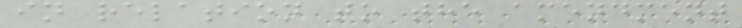in relation to the amendment
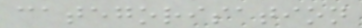categorisation
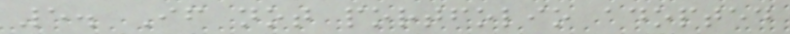5. If not portfolio adopted
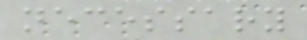necessary
